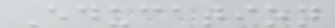Education
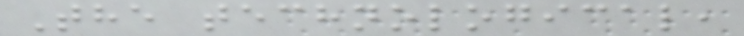The technological,
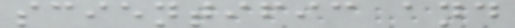scientific and
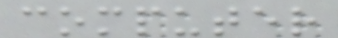computer
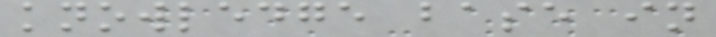knowledge base in
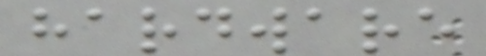hardware
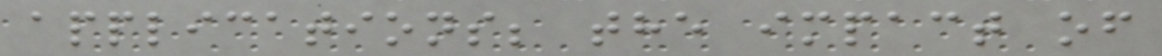applications; the impact of
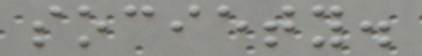society.
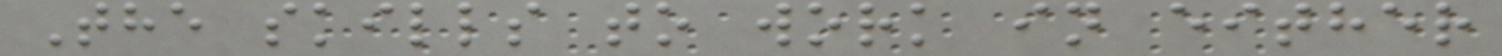The skills to work in either
